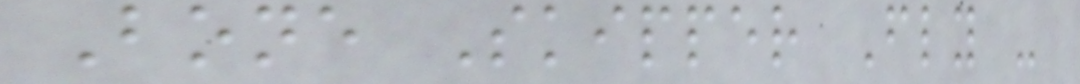Bone Skipper Fly -
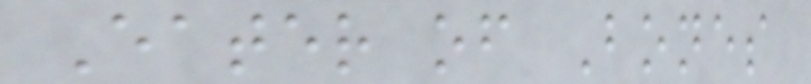Eater of Bones
